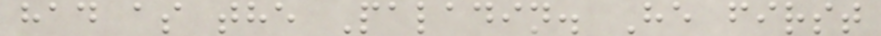had as the Paladin. He first
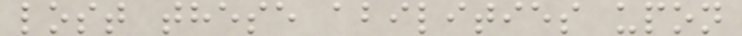lost these abilities upon
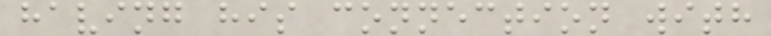having his connection with
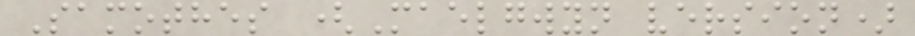Samothes (Maelgwyn version)
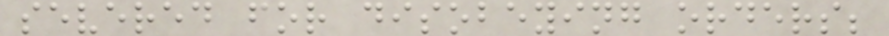severed for disobeying orders;
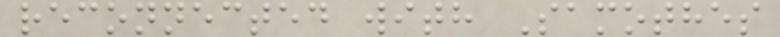reconnected with Samothes
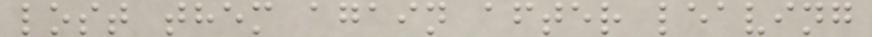lost them again after leaving
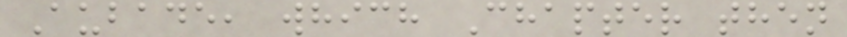Aubade, which Chapter then
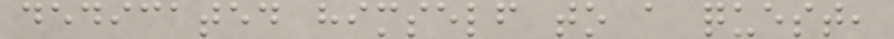dedicated himself to a quest,
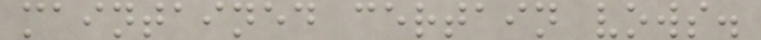maintained certain vows.
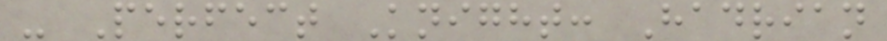- Perfect Knight: Hadrian
